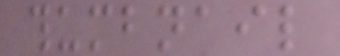thumbnail
